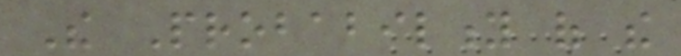The Probability of the
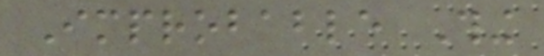Improbable Thing
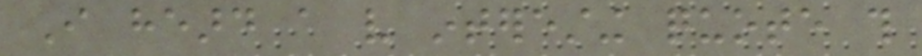I heard a very interesting quote this
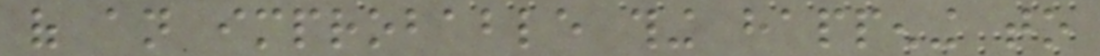of an improbable thing happening to
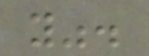you".
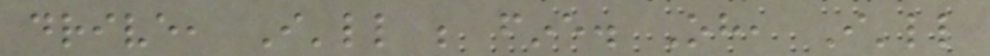drive, I'll be fine. Oh, I'll
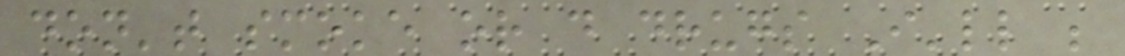don't smoke or do drugs I'll be
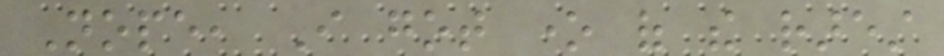Nope, I got one of the rarest
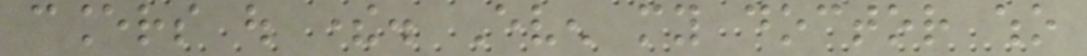cancers out there. Even my doctor who
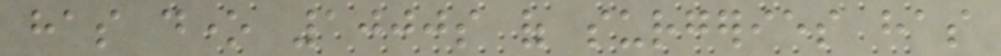has done 1000s of surgeries has
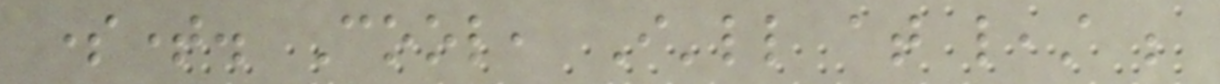sometime. Cool, I'll at least be
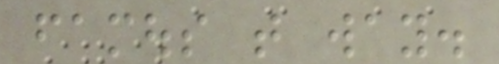famous that way.
